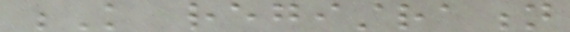K registration
